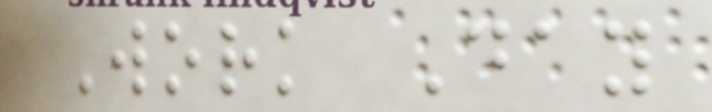Work Day
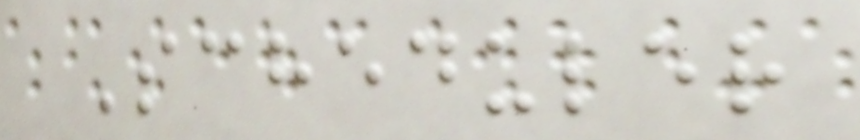Scheduler
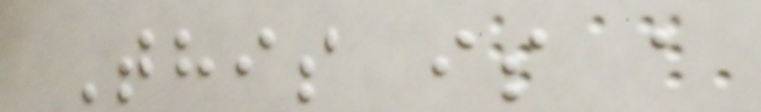This is a
